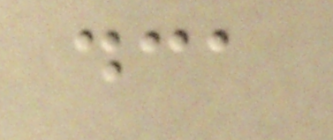dca
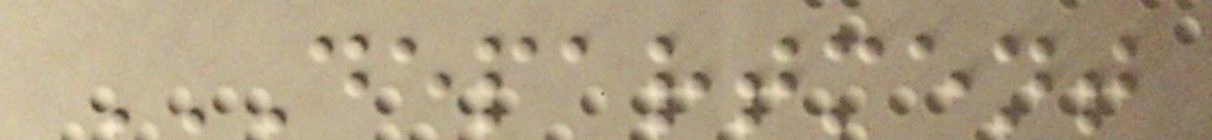DEPARTMENT
